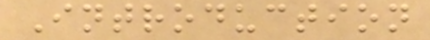Introduction
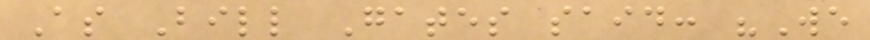As Bill Gates said: "We
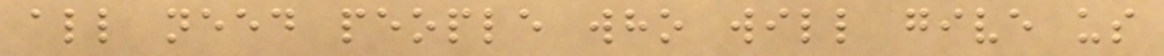all need people who will give us
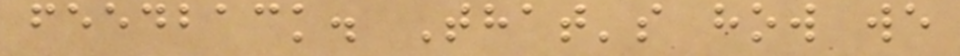feedback. That's how we
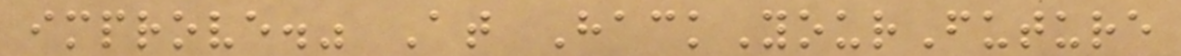improve." At HackYourFuture
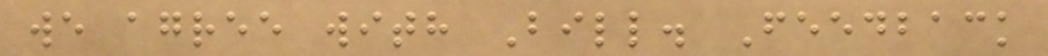we agree with Bill. Feedback
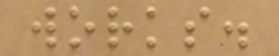works.
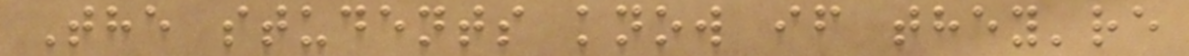The students know if they're
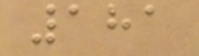181
